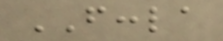FCCLA
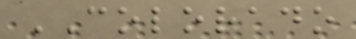COLORADO
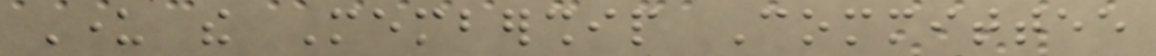Under the Membership Committee
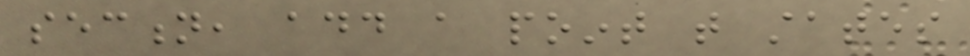section, add a point that states
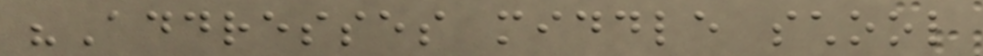"Addresses middle school
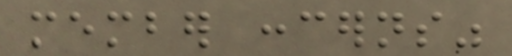member concerns"
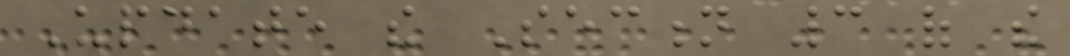Update the Section 3 of the
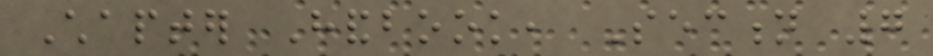Chapter Handbook, Section 7
